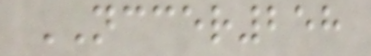NCCER258
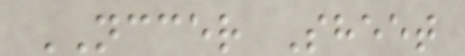NCCER Sheet
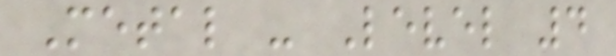Metal - Level 4
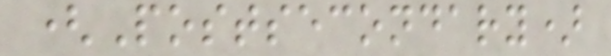(Postsecondary)
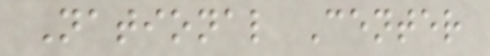National Center
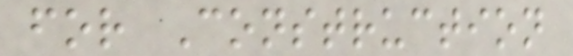for Construction
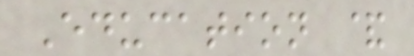Education &
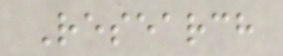Research
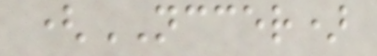(NCCER)
